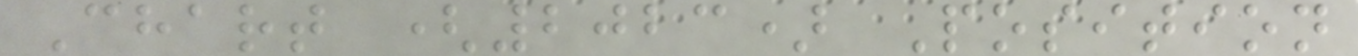Chart (2023) Position
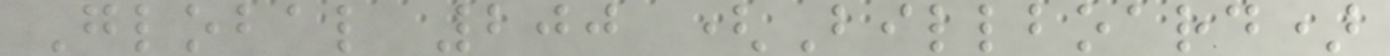Global 200 (Billboard)
